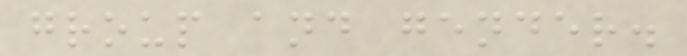group and gender.
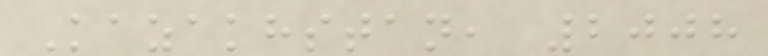Kazakhstan, 2008
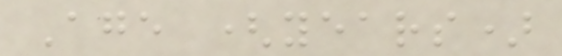Age (years)
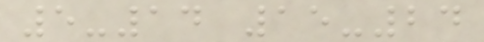5-14 15-24
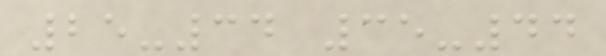25-34 35-44
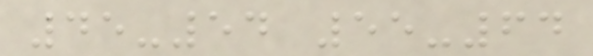45-54 55-64
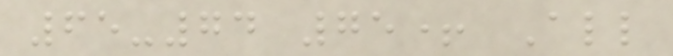65-74 75+ All
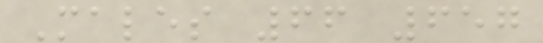Males 66 657
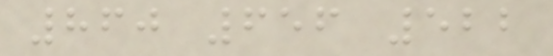860 656 522
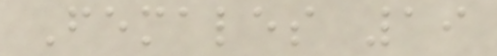Females 19
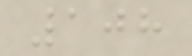108
